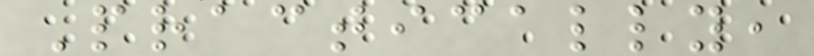Practically,
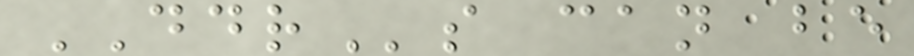DDRs can be
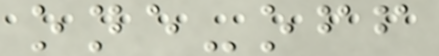one-off
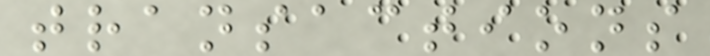transactions
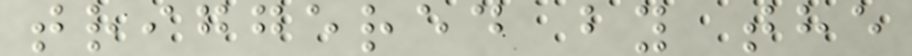triggered by the
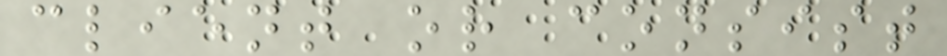client or consist
